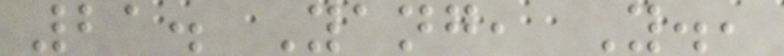21. Yang, Y.,
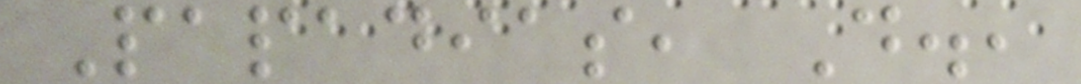Papadias, D.,
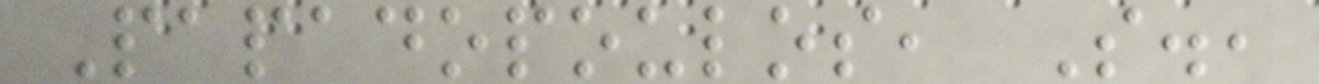Papadopoulos, S.,
